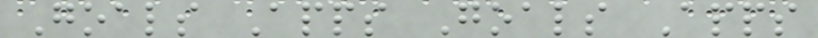Goals Apps Goals Apps
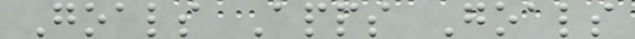Goals Apps Goals
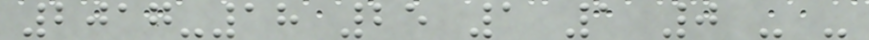2017-18 25 1 1 0 - -
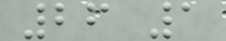26 1
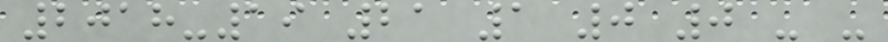2018-19 21 1 0 0 - -
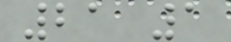21 1
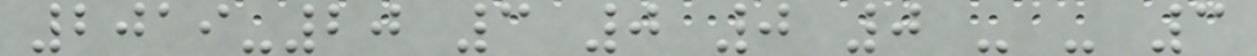2019-20 3 0 0 0 - - 3
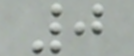0
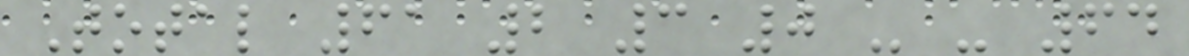Total 61 2 3 0 - - 64
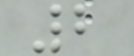2
